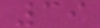39
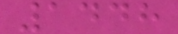1448
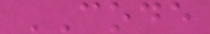CODE
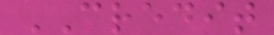CREDIT
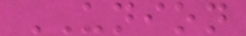UNION
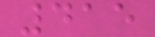415
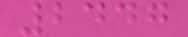2447
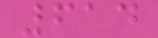614
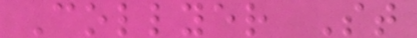Collyer St
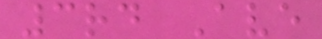3rd Ave
